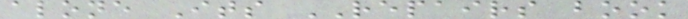alone Its REPAIRS book
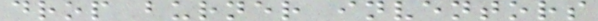drop burner inventors
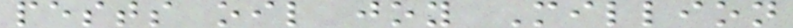pests oil joy Million
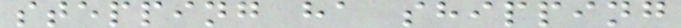stepping ha shipping
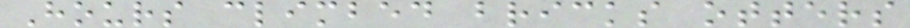Hours climbed bricks otters
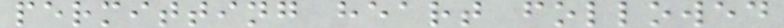permitting heart followed
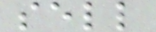sell
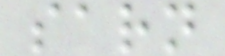sarn
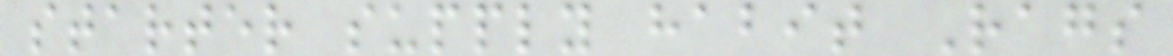starter supply habit Rags
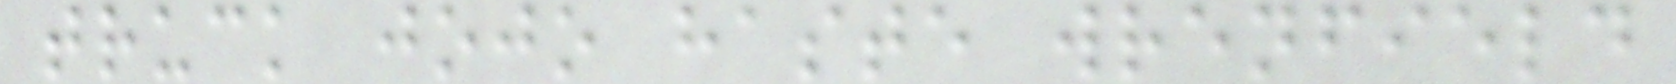truck jojo haste wrenfield
